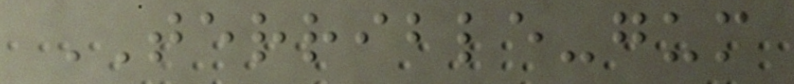TERRIBLE-gum
